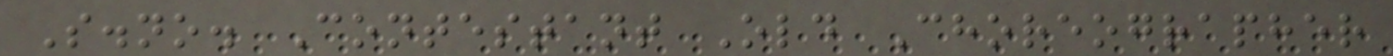S.no. Contestant Old Choreographer
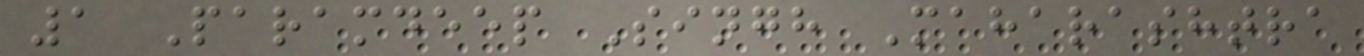1 Paramdeep Singh Maharashtra
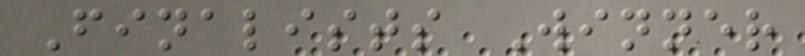Finalists Winner
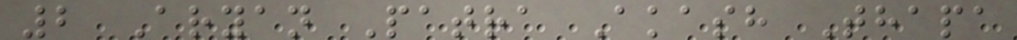2 Aryan Patra Akash Thapa
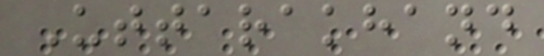Uttarakhand
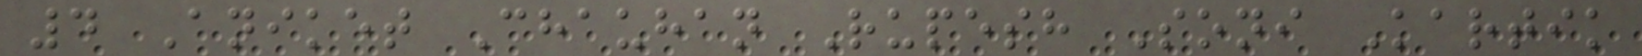4 Aniket Chauhan Rupesh Soni Kartik
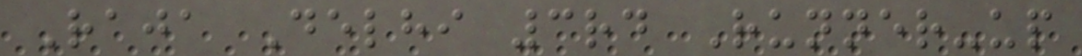Raja Delhi 3rd Runner-up
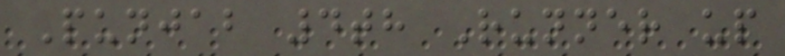Punjab 4th Runner up
